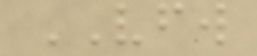VFW
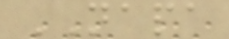NAPA
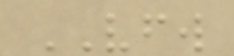VFW
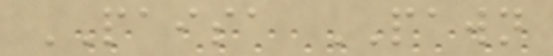PAISA PAWN
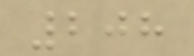208
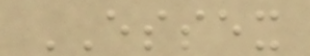ESSEX
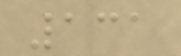131
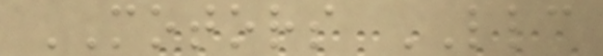MOTORS LLC
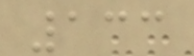133
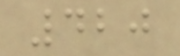420
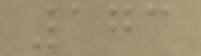173
